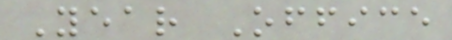Year Office
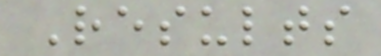Results
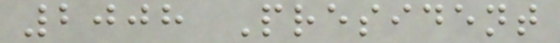2008 President
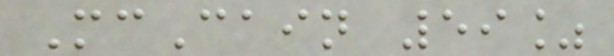McCain 59%
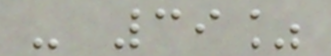- 39%
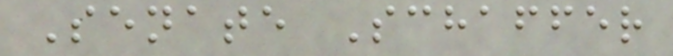Senate Schaffer
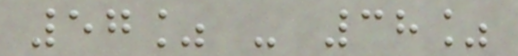57% - 38%
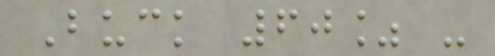Buck 60% -
